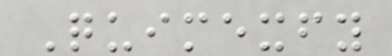Quimexfy
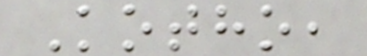Kotho,
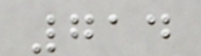714
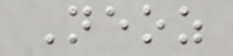Neoz
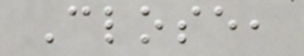Close,
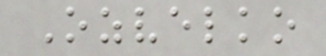Ozvelko
